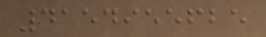4154955625
